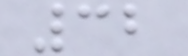32
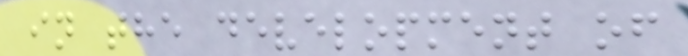in the development of
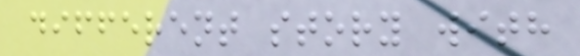different story with
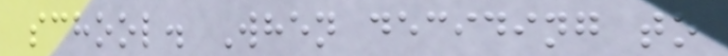school. When deciding to
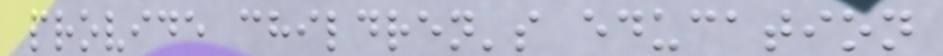provide children's education
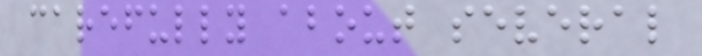carefully about several
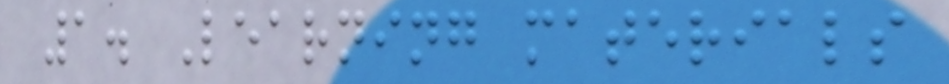1. Learning materials
